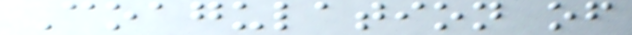Coagulation of
